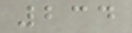234
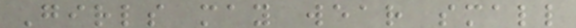Girls may wear small
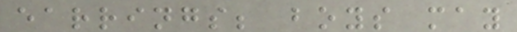earrings; boys may
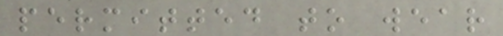permitted to wear
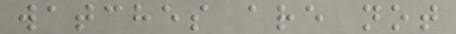watches are not
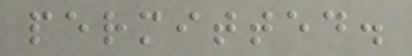permitted.
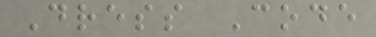Dress Code
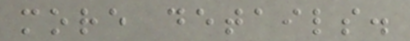more details.
